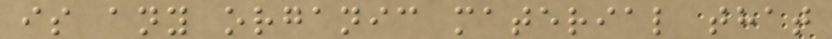is any organic material that
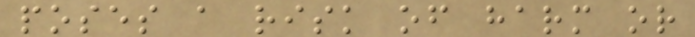poses a risk of harm or
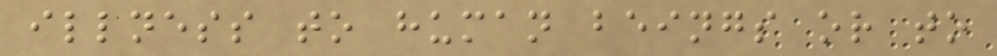illness to human beings or to
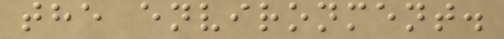the environment.
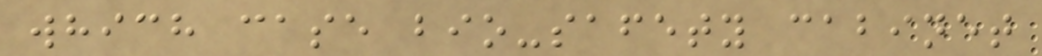which case bio-safety cabinet
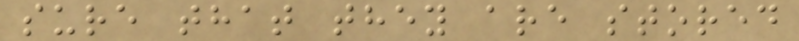sure that they are stored
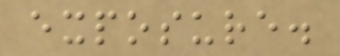exposure.
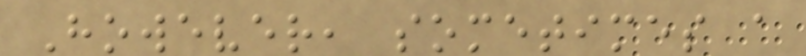However, sometimes a
